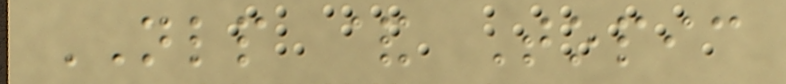NLP & Topic
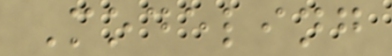Modeling
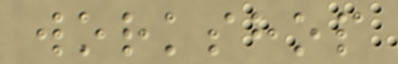workshop
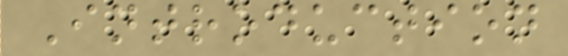Introduction
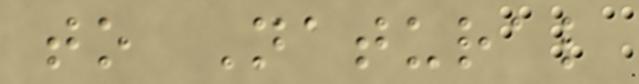to Natural
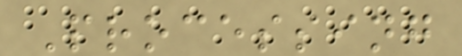Processing
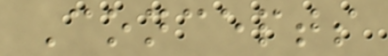Concepts
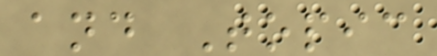and Topic
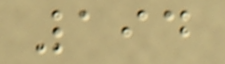194
